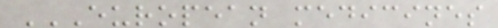EUROPEAN MEDICINES
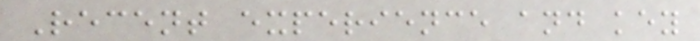Recent experience and key
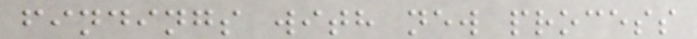findings with new process
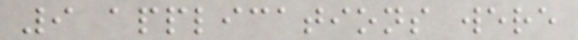9 applications were
